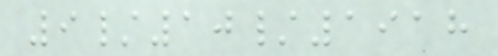9/10/1918
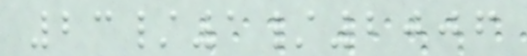23/1/2006
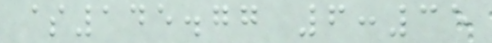$145.77 6:35
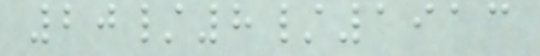20/8/1913
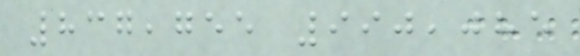837,755 990,085
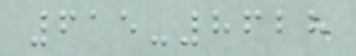615-8628
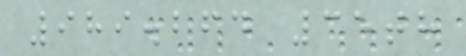989.264 35th
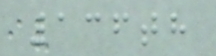136th
